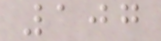107
